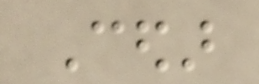Cedar
